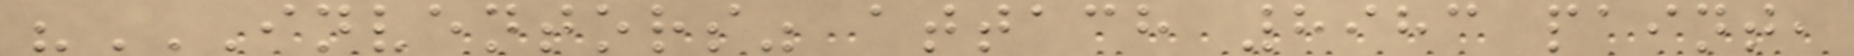"INVENTORS" ATTACH 8983 PAINT,
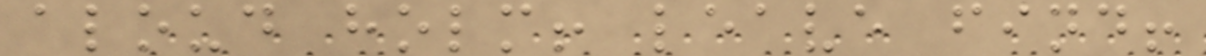aloud holm! leave find!
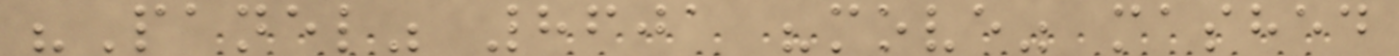"Panel" 8601 "move" mashed
